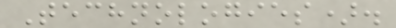Technologies).
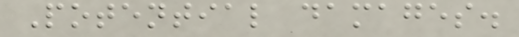Potential damages.
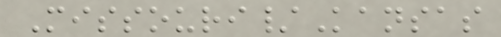Missouri/Kansas
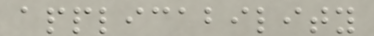applicability
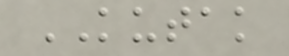KUTAK
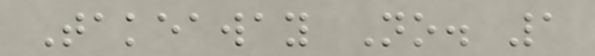Takeaway No. 1
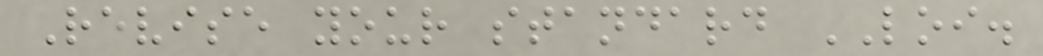Revise your standard LOI.
